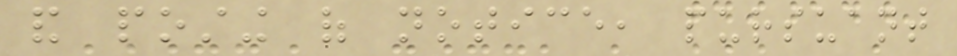and posting of notice, pursuant
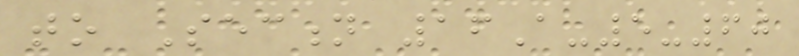to Section 16A-5-60
